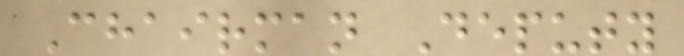Chairman Deputy
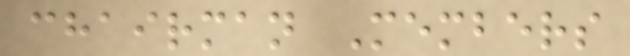chairman Members
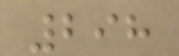298
